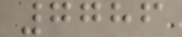7786
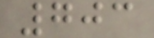703
